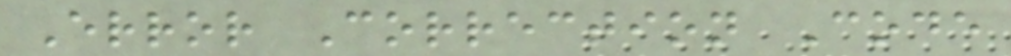Error Correction Code
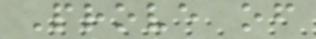Prove of
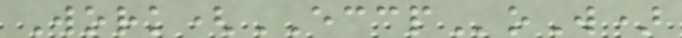Work(ECCPoW)
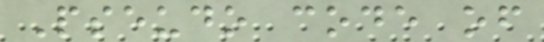Pseudo code of
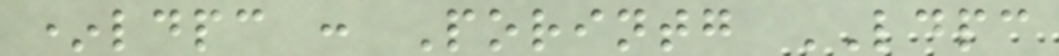*ldpc : Porintg LDPC
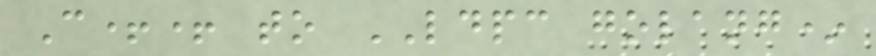C++ to LDPC golang*
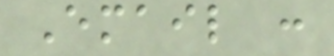Email :
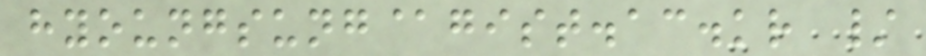hyoungsung@gist.ac.kr /
